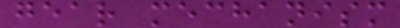gear mechanism
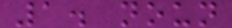1. noun
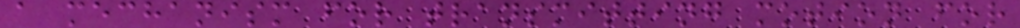a mechanism for transmitting motion for
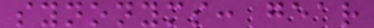synonyms: gear
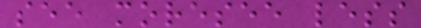see moresee less
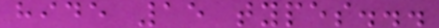hide 15 types...
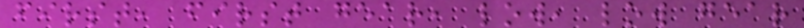first, first gear, low, low gear
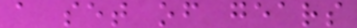a set of gears
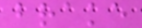brake
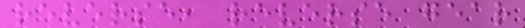reverse, reverse gear
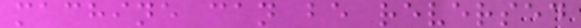machine can be reversed
